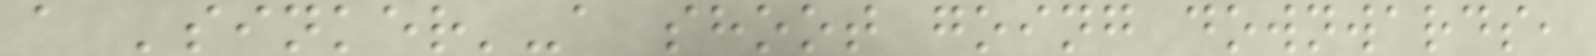a 'sinker'-a shoot going downwards,
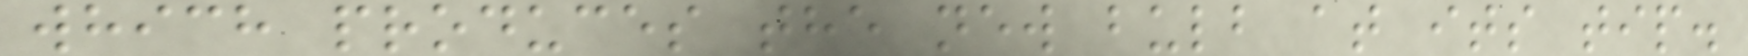which produces the new bulb at its tip.
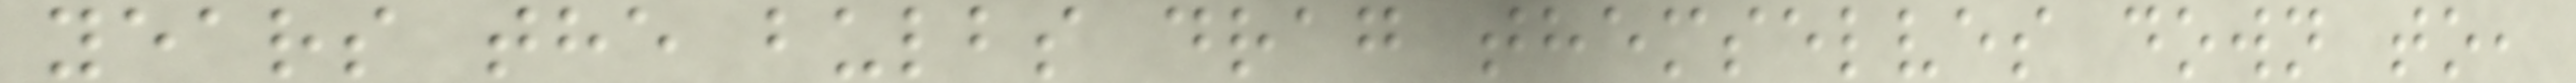years the bulbs drag themselves down to,
